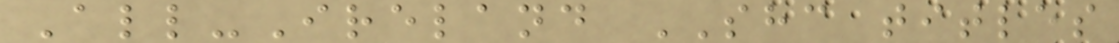All-Ireland SHC titles
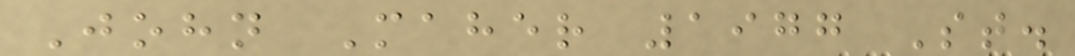John Maher 1977 St.
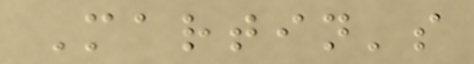Martin's
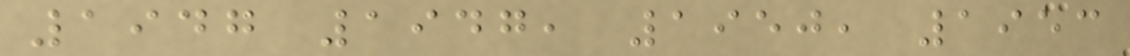1947 1947, 1950, 1953
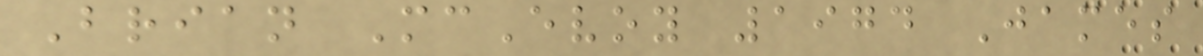Brian McEvoy 1974 James
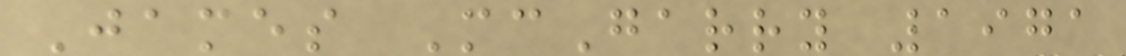James McGarry 1971
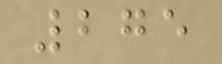275
